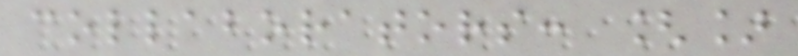collaborators: []
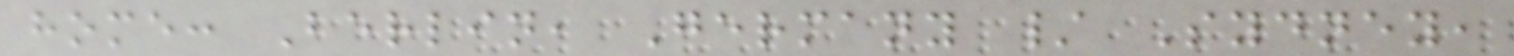home: Berlin, Germany / Sydney,
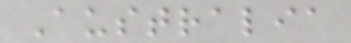Australia
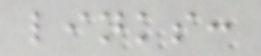links:
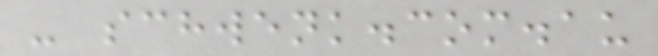- schwenk.com.au
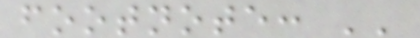footnote: ''
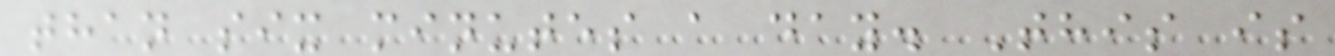than six minutes a day. This is
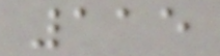115
